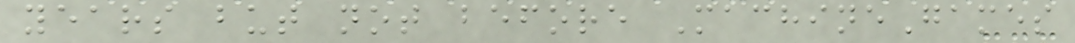years but not before MachineGames
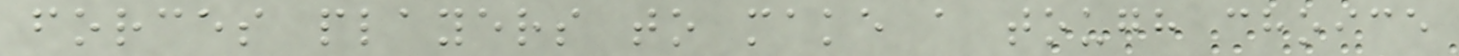forces players to make a tough choice
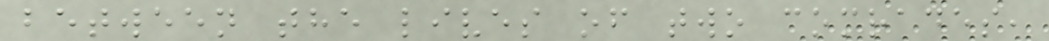between the lives of two comrades,
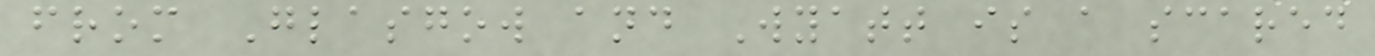from Glasgow and Wyatt is a scared
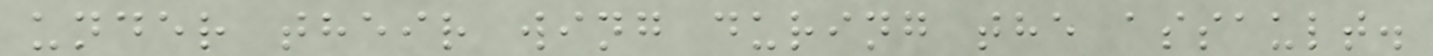under their wing during the assault.
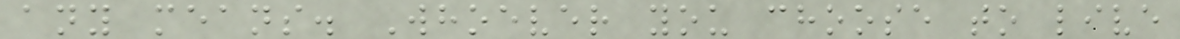any means. Whoever you choose to live
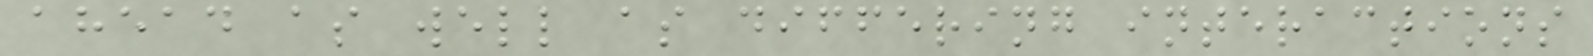ahead as well as differing interactions
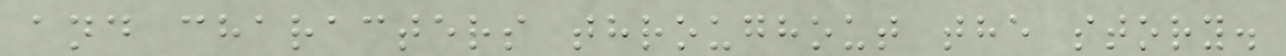and characters throughout the story.
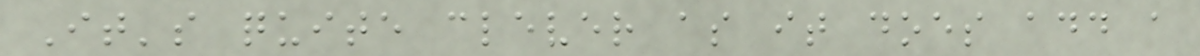It's quite clever as it does add a
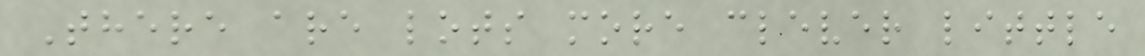There are lots more clever little
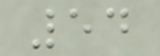54
